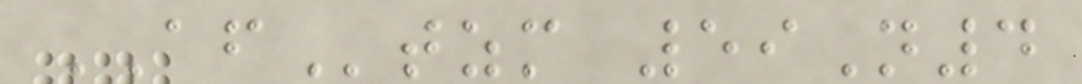AFtzm 59N4
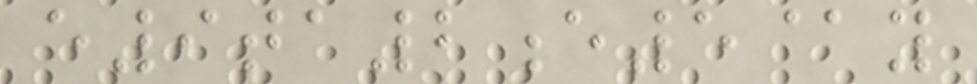e9ta2e5@y
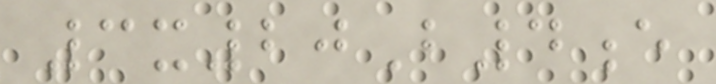3x20B4e
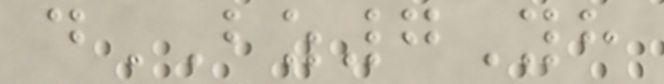dBZ7Yh
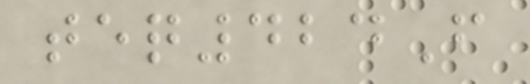teq424F
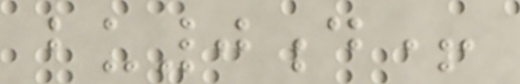bu0d+
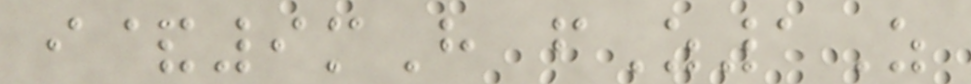i&9mH fZ1Z
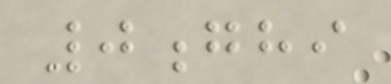0ghi
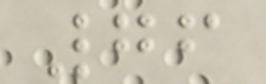76
